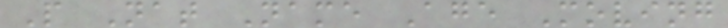P Nat Name Age Moving
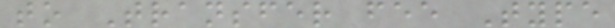to Transfer fee Type
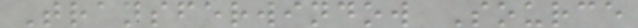Transferwindow Source
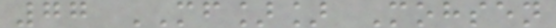77 MF]] Mohsen
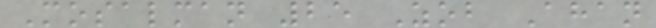Mosalman 25 Zob Ahan
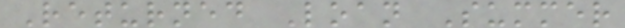Returned Loan Summer
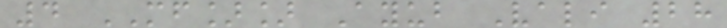4 MF]] Ayub Vali 28
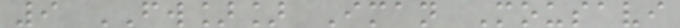9 FW]] Iman Mousavi
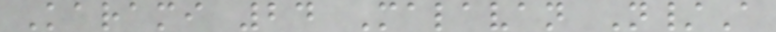Karami 24 Malavan N/A
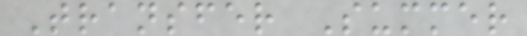Transfer Summer
